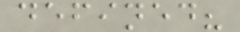defined?
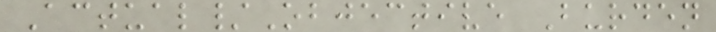Actual/Objective Burden
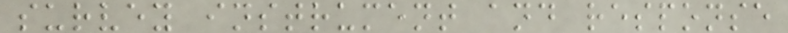survey instrument and response
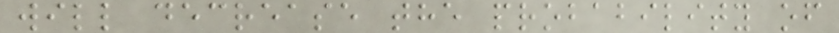will decrease the probability of
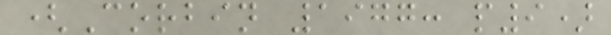(Corbin 1977: p9)
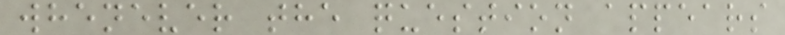whenever the question appears
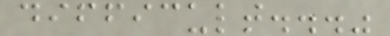difficult..."
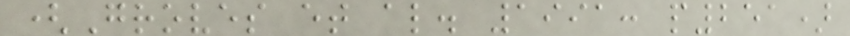(Groves et al. 1991: p251)
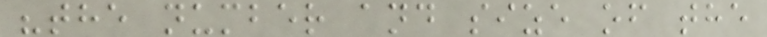"the number and size of the
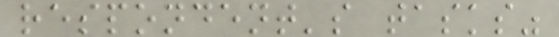respondent's tasks"
